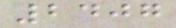2407
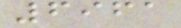6961
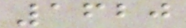1620
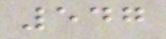547
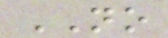NO
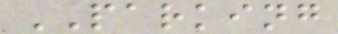PARKING
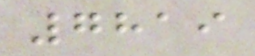7819
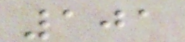101
